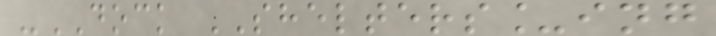-DOCK SHELTERS_ing
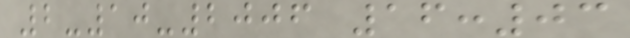2-10-2006 16:03
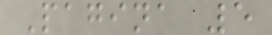Pagina 5
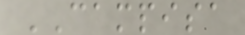CAMPISA
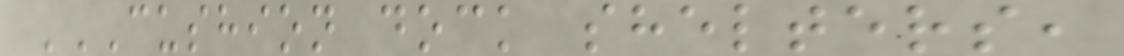CUSHION DOCK SHELTERS,
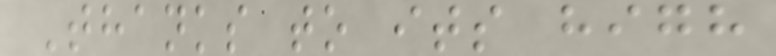Thanks to its high
